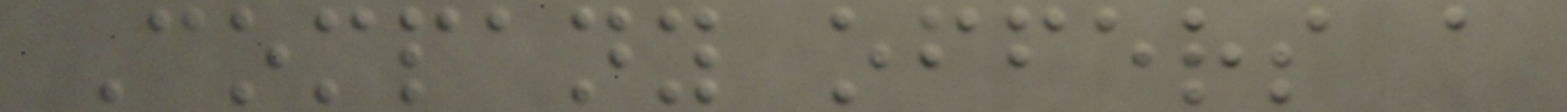Company offers a
